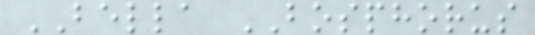BELLA BOSPHORUS
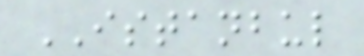ISTANBUL
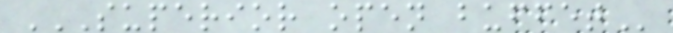SUPERIOR OPEN BUFFET
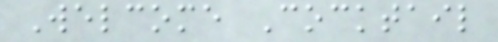Welcome Cocktail
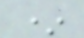*
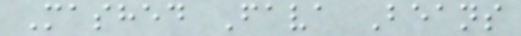Mashed Fava Beans
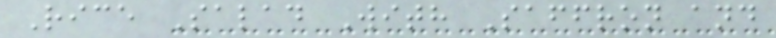Rice Salad With Saffron and
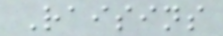Raisins
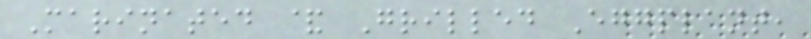Marinated & Grilled Eggplant,
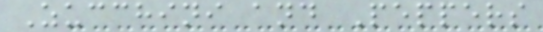Zucchini and Peppers
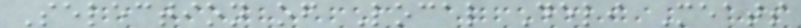Selection of Local Deli Meats
